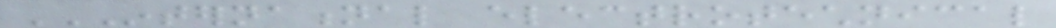INTERNATIONAL ELECTROTECHNICAL
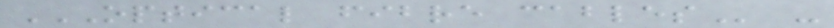OPTICAL FIBRE CABLES -
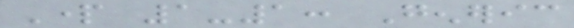Part 1-1: Generic
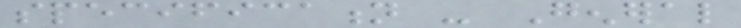specification - General
